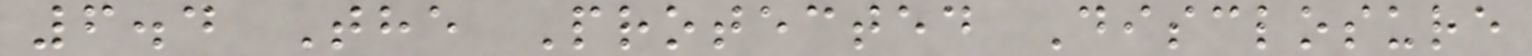6.4 The Protected Disclosure
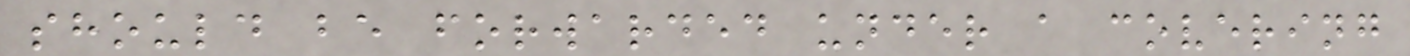should be forwarded under a covering
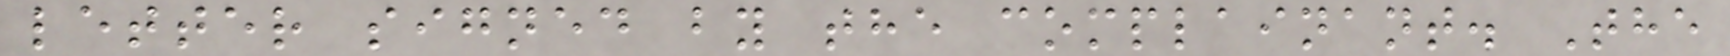letter signed by the complainant. The
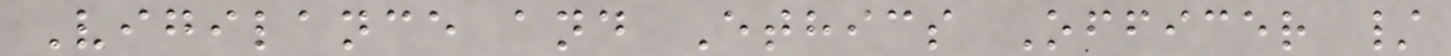Vigilance and Ethics Officer /
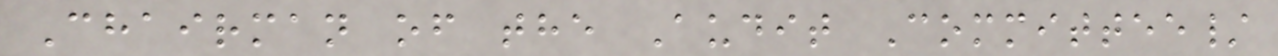Chairman of the Audit Committee/
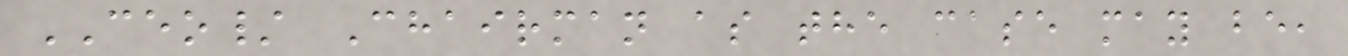CEO/ Chairman as the case may be,
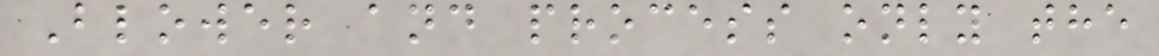Blower and process only the
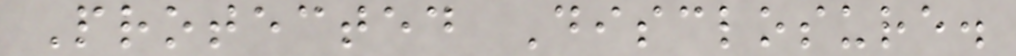Protected Disclosure.
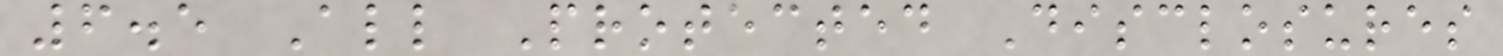6.5 All Protected Disclosures
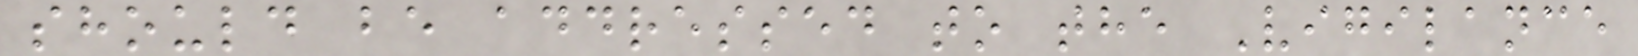should be addressed to the Vigilance
